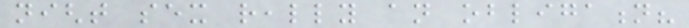night sex really an obligation?
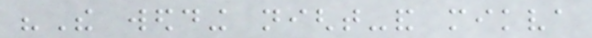"The wedding night-and mikva
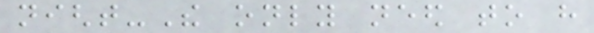night-The only need to have
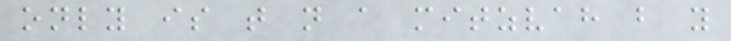only is that not a mitzvah but you
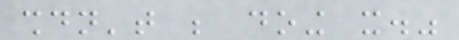shouldn't be doing it."
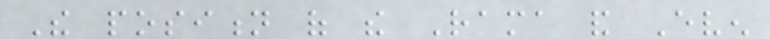The position of the Rama and Even
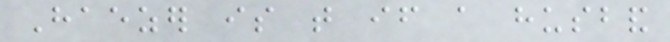Haezer is that if a husband
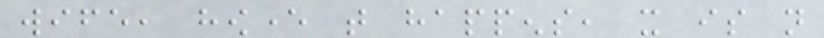wife, however that happens, it is not
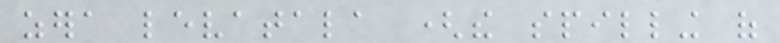zera levatala (the spilling of
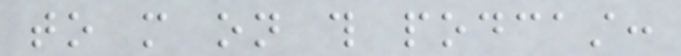to more on this podcast:
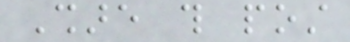Share this post
